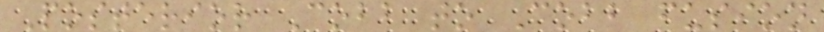Posterior Cobb to Cobb fusion
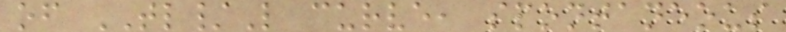of TL/L curve, spontaneous
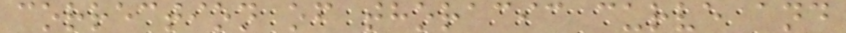correction of thoracic curve and
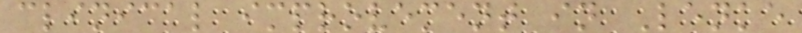clinical improvement in Lenke
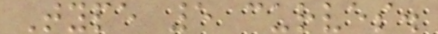Type 5 curves.
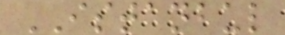ISTANBUL
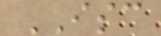ISC
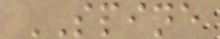SPINE
